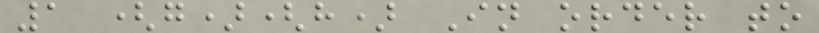1 (g)(h) In order to
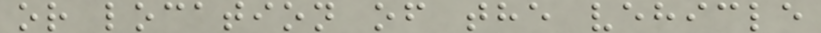or location of the vehicle
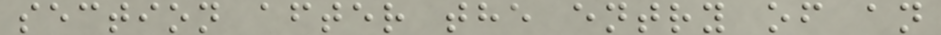section after the entry of an
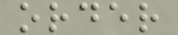order
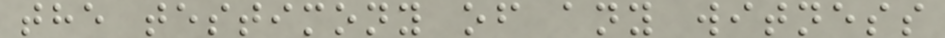the testimony of any witness
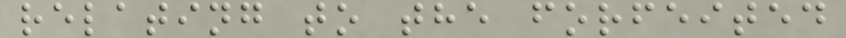relating to the forfeited
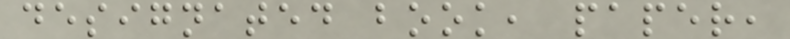designated book, paper,
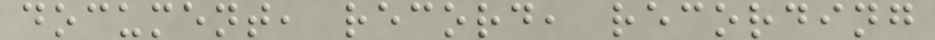document, record, recording
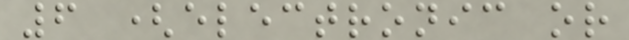6 (electronic or
